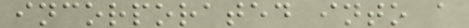incorporated into a
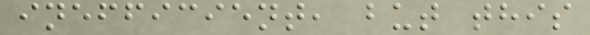inefficient, but this
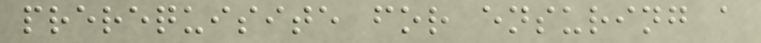prerequisite for ensuring a
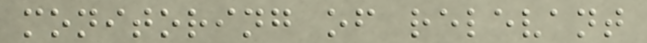monitoring of relevant
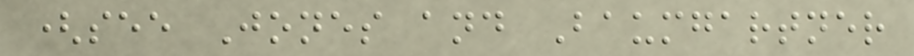(see Jones and Baumgartner
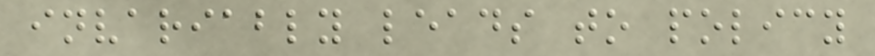invariably leads to policy
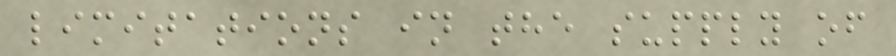limitations in the supply of
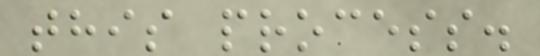this process.
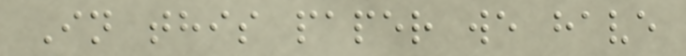In this paper we have
